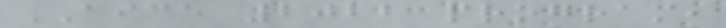AICE 2022 program,
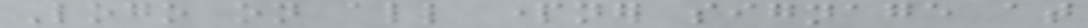Logo on all partner signage at
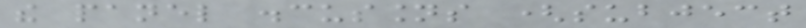the panel discussions (subject
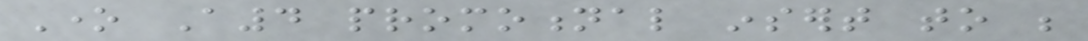One A4 promotional insert to be
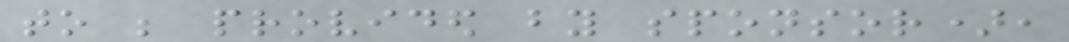to be provided by sponsor),
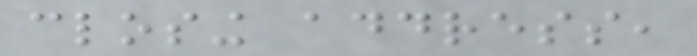closing address,
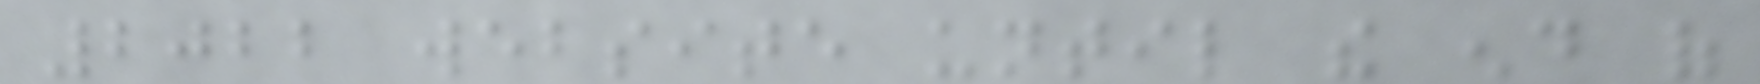2022 website until the end of
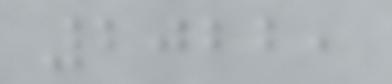2022,
